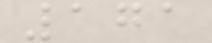171
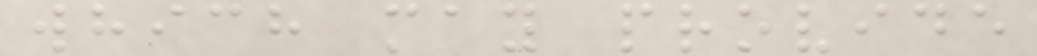which may provide
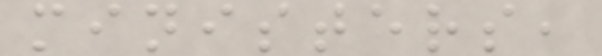ministers,
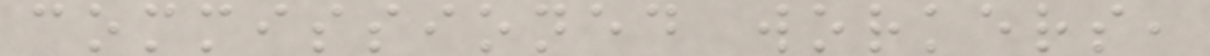commissioned workers,
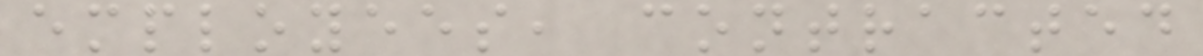employees, contracted
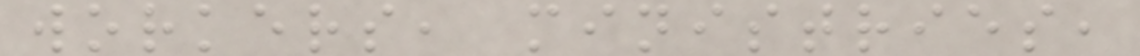workers, ministries,
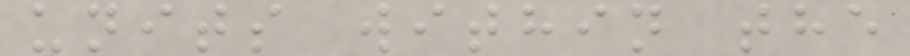units within the
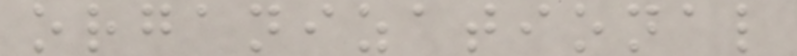organizational
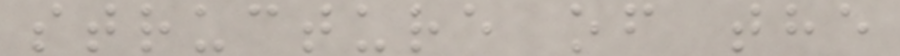structure of the
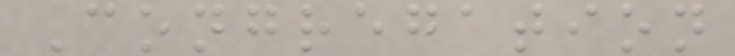Congregation
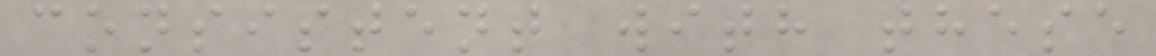consistent with these
